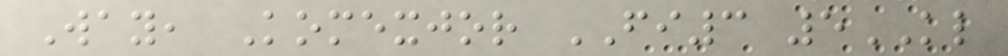Way, Komexjor FI3 5KL
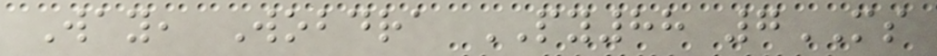Way, Wobdra PY88 7MS
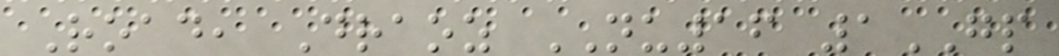Road, Draoz NU16 1GP
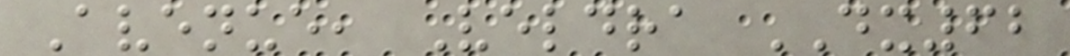Avenue, Veldra DX62
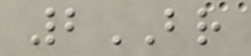2BR
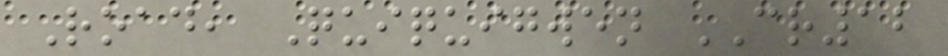Road, Quiquigwen CR12
